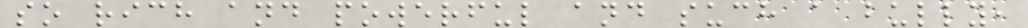so rich and powerful and such a bully,
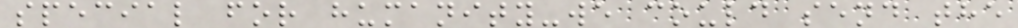special for humanity-we could send the
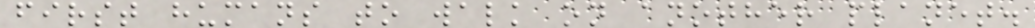first humans to walk on another planet.
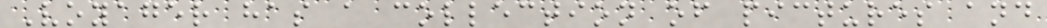Voyager has a collection of pictures and
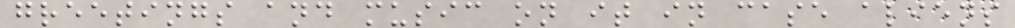greetings and music on it in case aliens
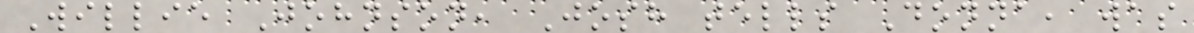Willie Johnson, Josh tells Donna, was
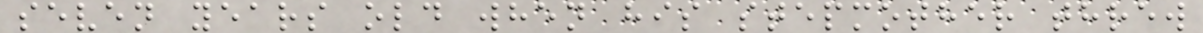seven years old when his stepmother threw
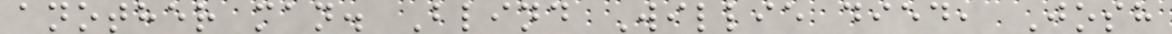another man. Blind Willie died, Josh
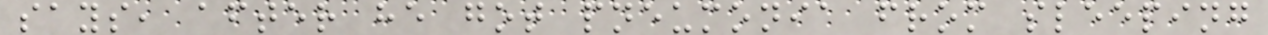says, after he got pneumonia from sleeping
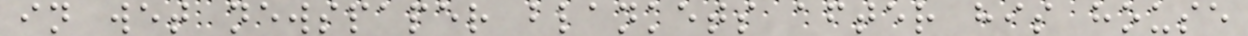in wet newspaper blankets after his house
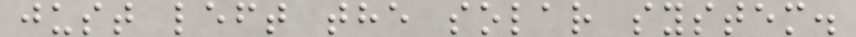just left the solar system.
